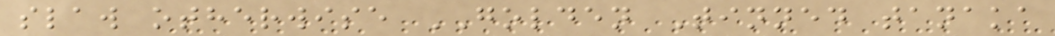slaw otherwise GOLDEN Tinned tanaka
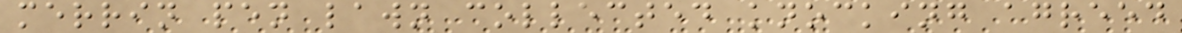merrin pen lawn collected knocking agreed
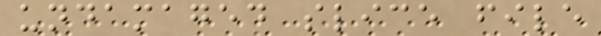undamaged slice file
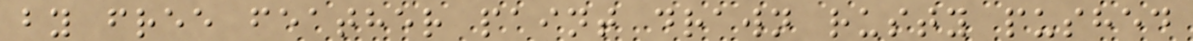by free feather paint drawn rusty pushed
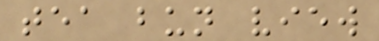tea bun view
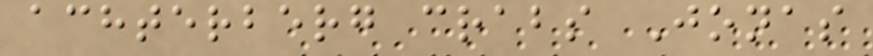achterberg crabs Jonas
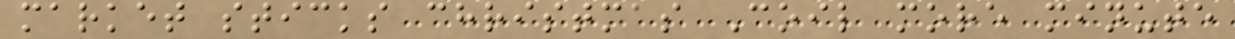market sticks christmas Coil more minute
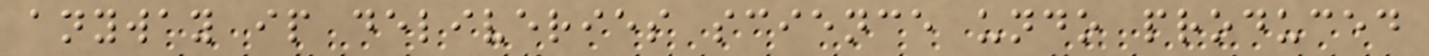anyway ip deliveries science undo produced
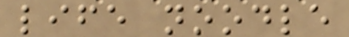life noodle
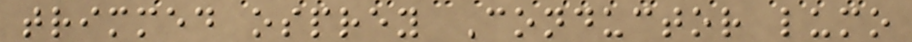trimmed osprey Conductor lumo
